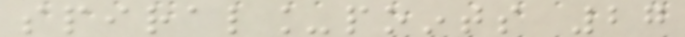spiral_points 27
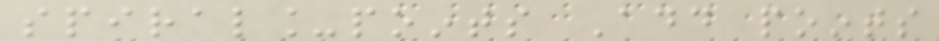spiral_points Add points
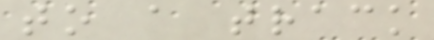to a track
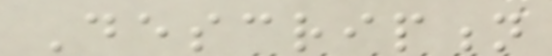Description
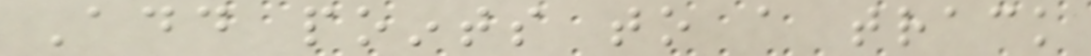Add points to a track
